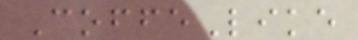CoffeLike
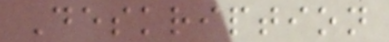Deskription
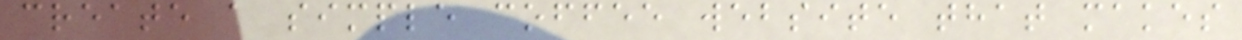create a simple coffee website that makes
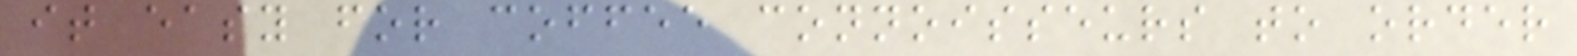it easy for coffee connoisseurs to order
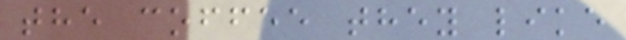the coffee they like
